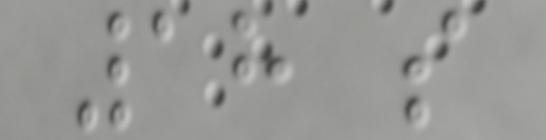18 s
